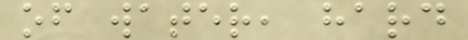of water, hard
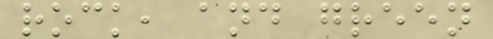rock, and green
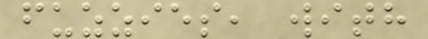fuzzies, with
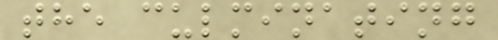the culminating
